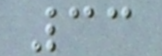33
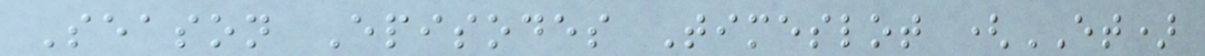Season Episodes Timeslot (ET)
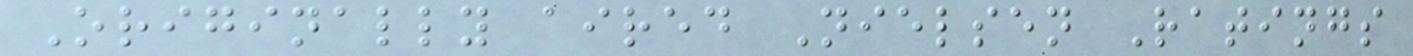Originally aired Nielsen Ratings
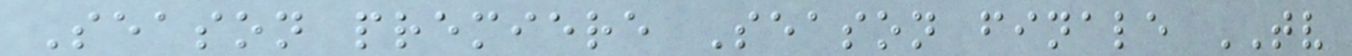Season premiere Season finale TV
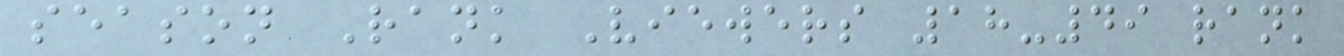season Rank Viewers 18-49 rank
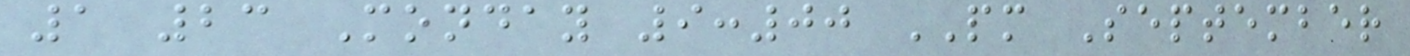1 23 Monday 9:00 PM September
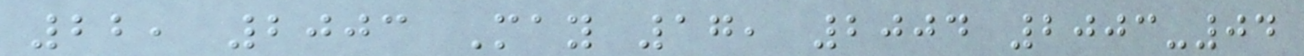22, 2003 May 17, 2004 2003-04
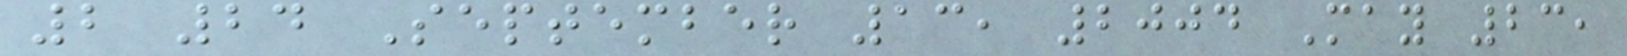2 24 September 13, 2004 May 23,
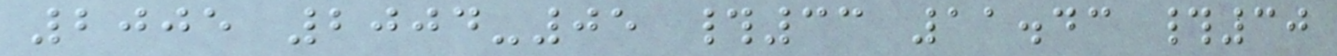2005 2004-05 #33 11.43 #30
